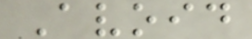Avoid
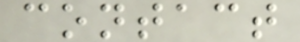contact
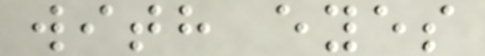with eyes
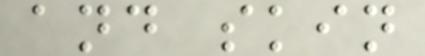and skin
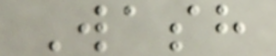Wash
